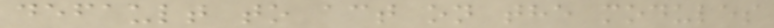default to act on the modules
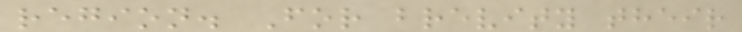region. For brevity their
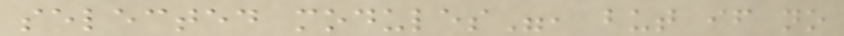selected modules", but if no
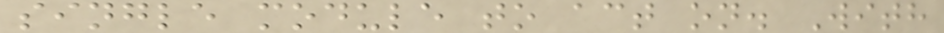single module to act on. With
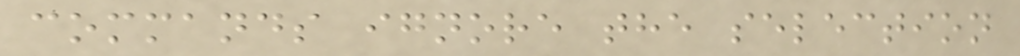commands ignore the selection
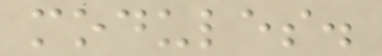modules.
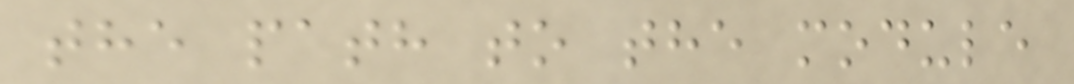the path to the module
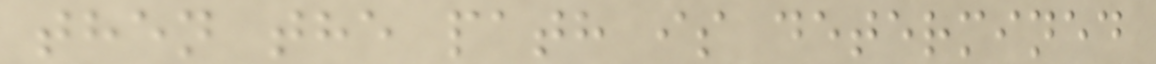then the path is determined
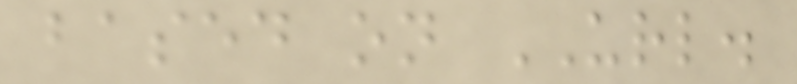based on URL.
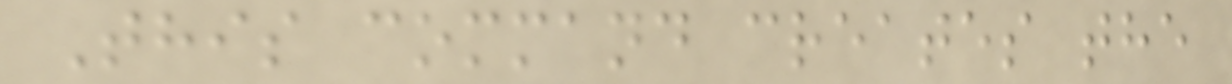This command creates the
